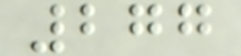277
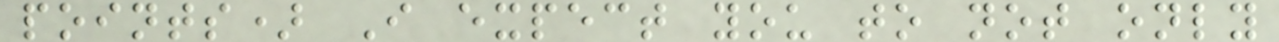points) I expect you to not only
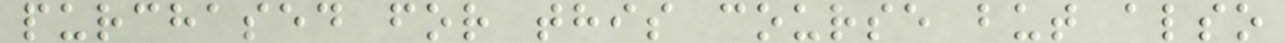purchased for this course but also
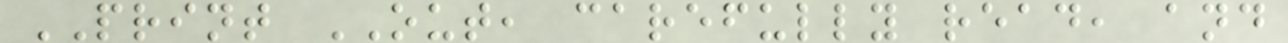PRINT OUT, carefully read, and
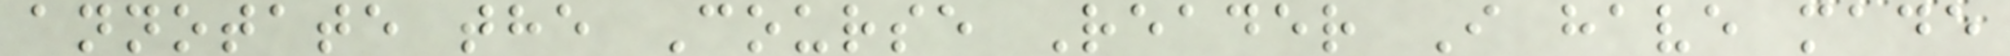annotate the Course Reader I have made
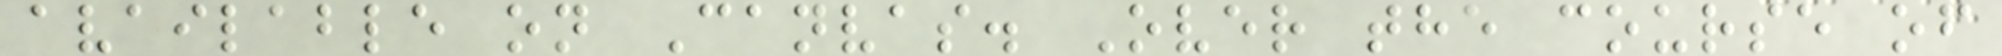available on Canvas. Over the course of
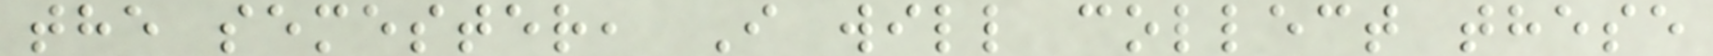the semester, I will collect these
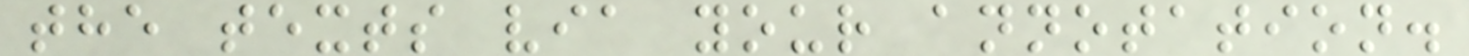the texts via your annotation.
